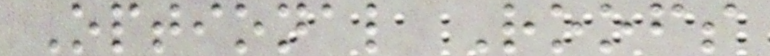Optional Roofs
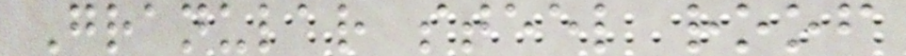Granular steel roof
